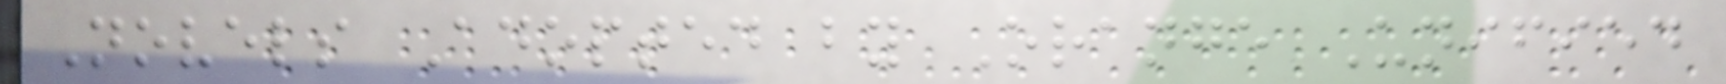Novels Adopted by Orange Unified
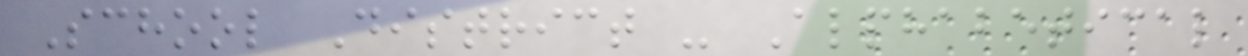School District - Alphabetical
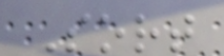Sort
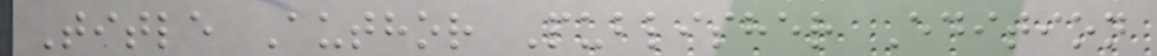Title Author Publisher Edition
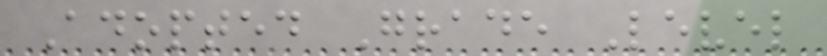Adopted Grade Level
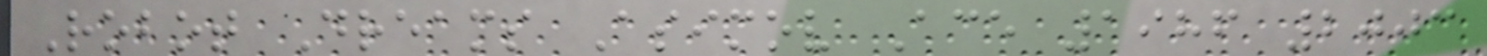Robot Dreams Asimov Ace 1986 2003
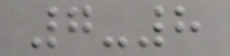7-8
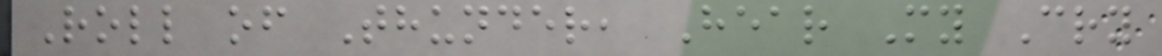Roll of Thunder, Hear My Cry
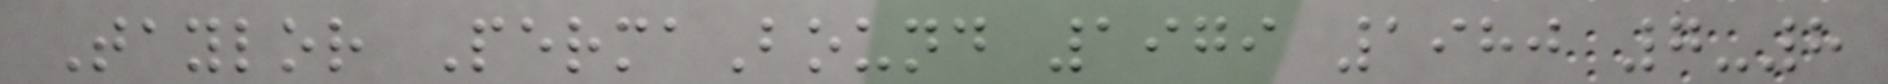Taylor PermaBound 1979 1980 7-8
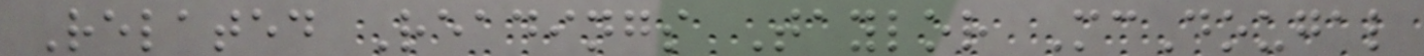Related Readings Taylor McDougal
